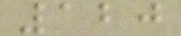120
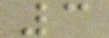3
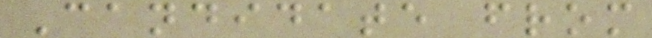Candidate from
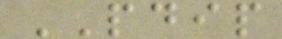PDIP
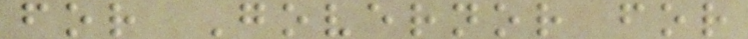for Governor for
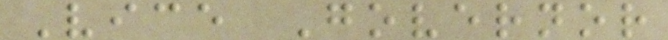Vice Governor
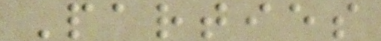Parties
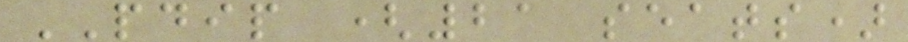PDIP (21 seats)
